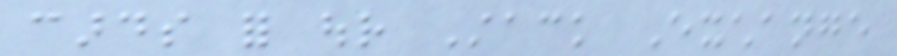cards for our Stack Exchange
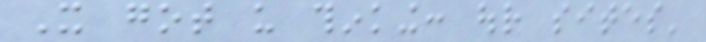It got us thinking: our sites'
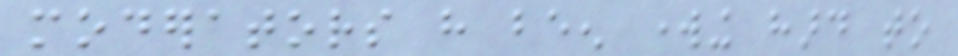moderators have been working hard to
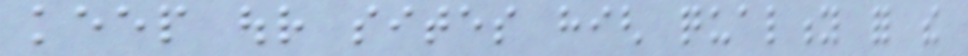keep our sites high quality for the
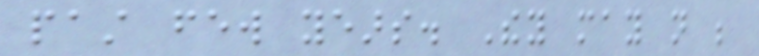past few years. They may not be
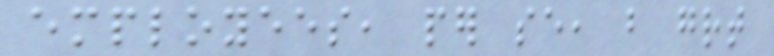employees, per se, but great
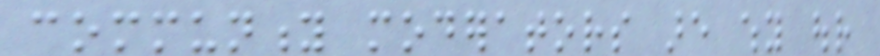community moderators are why our
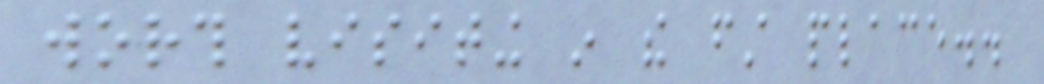worth visiting in the first place..
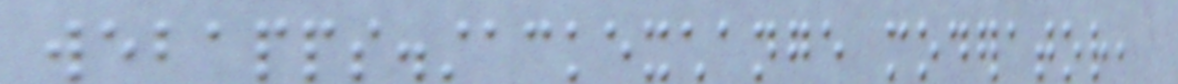webapps.stackexchange moderator,
